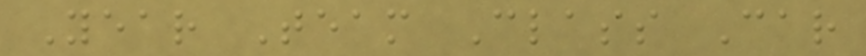Year Team Class Car
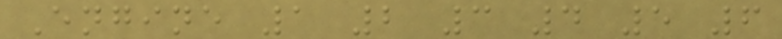Engine 1 2 3 4 5 6
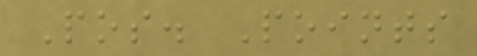Pos. Points
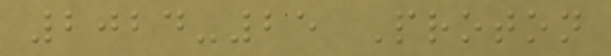2024-25 Proton
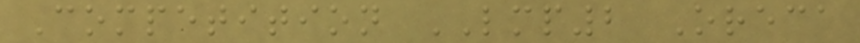Competition LMP2 Oreca
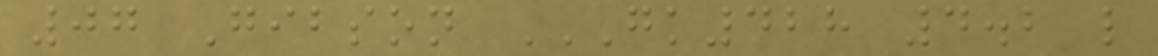07 Gibson GK428 4.2 L
